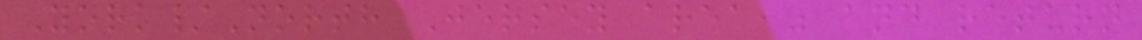York/North Jersey area," and return
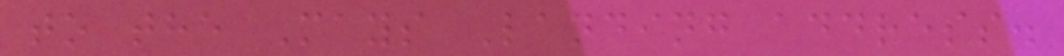to the Mays Landing address.
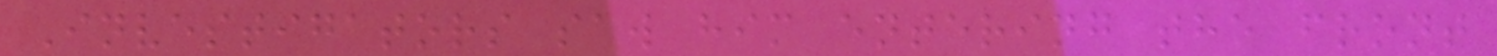Investigators saw him entering the front
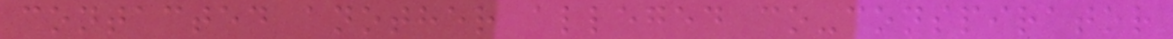contacted another alleged co-conspirator
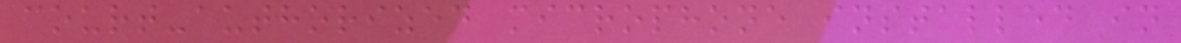court-authorized microphone installed in
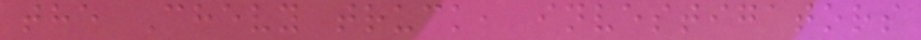the Chevy truck, investigators
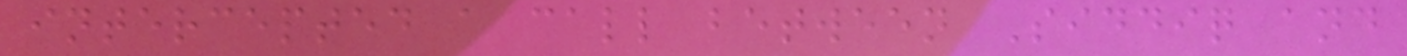intercepted a call between Siddiq and
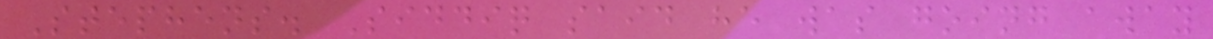Stephens. Siddiq said he was going away
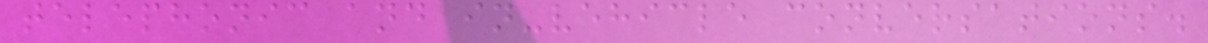telephonic and in-vehicle conversations.
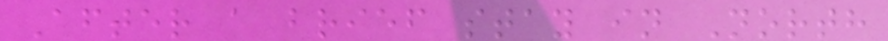After a brief stay in North
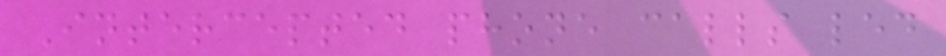Intercepted phone calls led
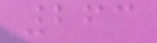263
